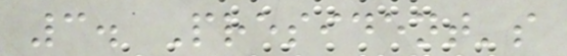3. President's
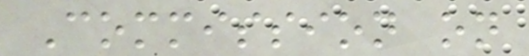Commission on
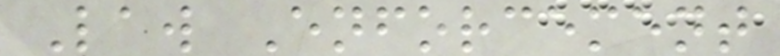Law Enforcement
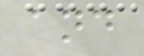and
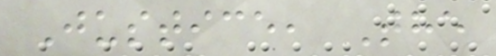Justice, The
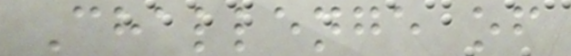Challenge of
